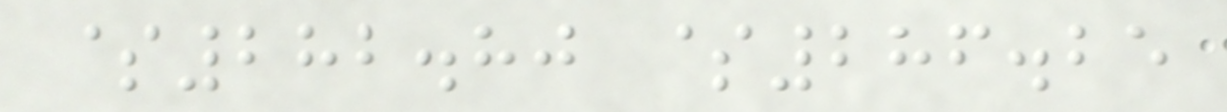$282.80 $286.25
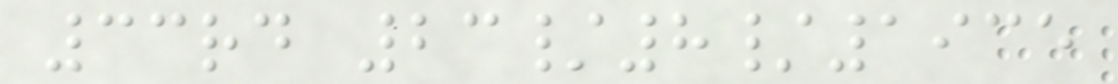33rd 23/8/1935
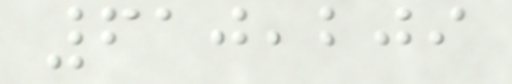610,209
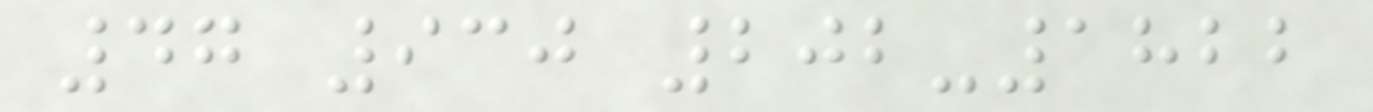47 930 202-1822
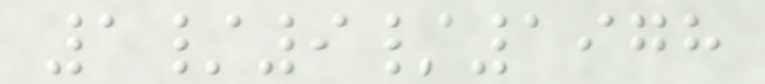1/9/1978
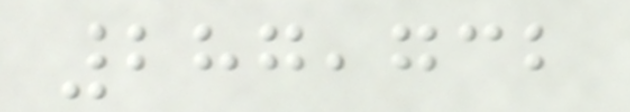287,732
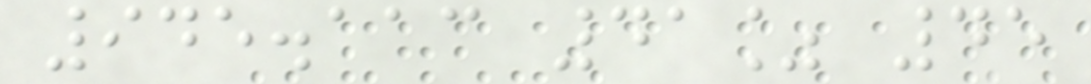945.113 41% 45
